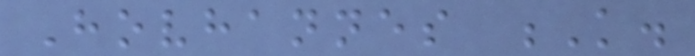Hovhannes K.
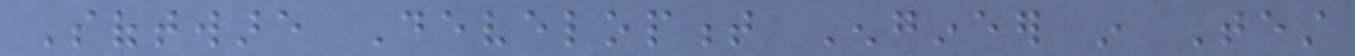Software Development Engineer in Test
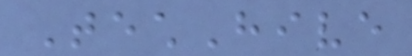TechHive
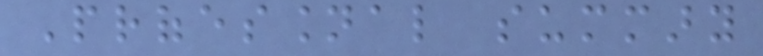Professional summary
